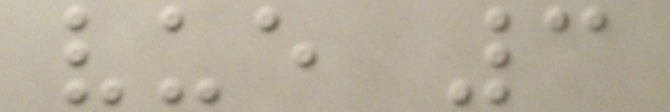vue 3
